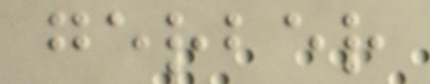gerber
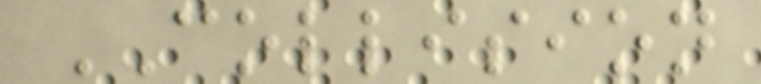COLLISION
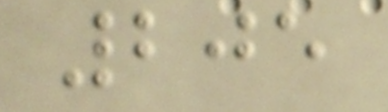205
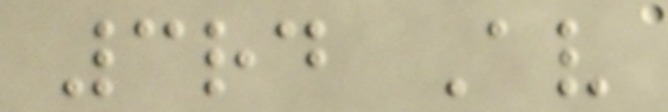3rd Av
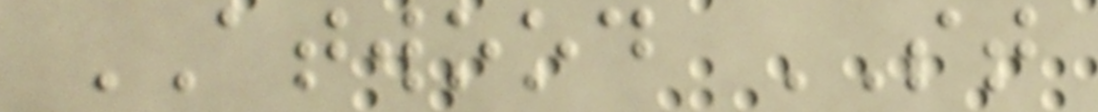ATWOOD ST
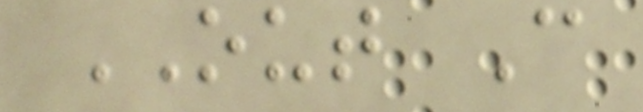OUT C
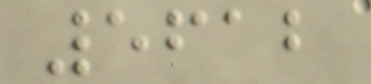5612
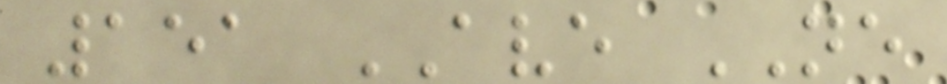151 AVE NE
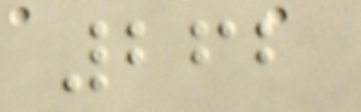262
